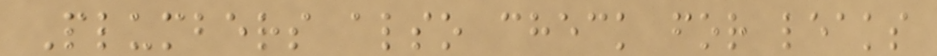Plumbers also check for leaks
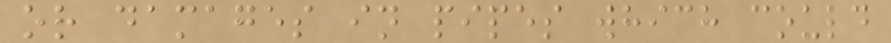or damages in pipes which could
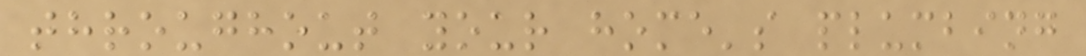throughout your home's plumbing
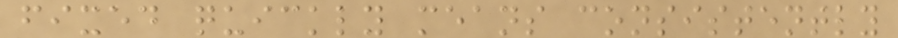fixed quickly means consistently
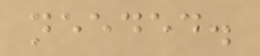needed.
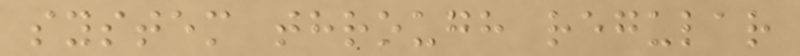system through regular
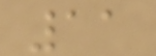11
